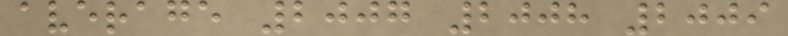average 2007 2008 2009
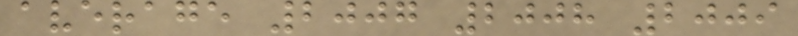average 2007 2008 2009
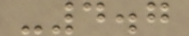-4.7
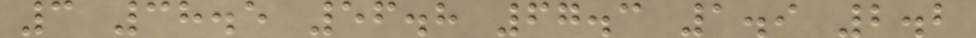3 38.5 56.8 67.3 1.9 2.2
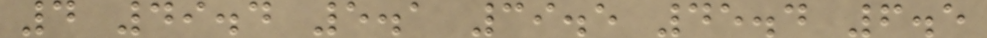4 49.4 5.1 39.5 45.4 6.5
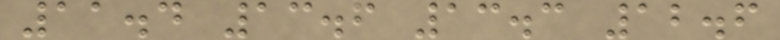11.4 13.6 13.3 12.6
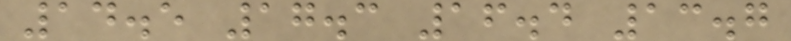14.5 17.3 16.4 13.7
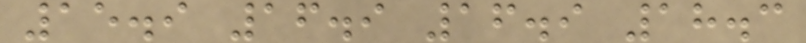15.9 16.9 16.9 18.3
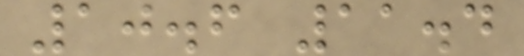10.6 11.4
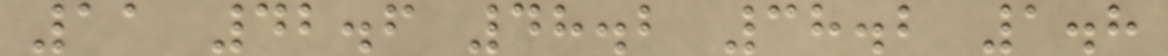11 42.6 48.2 38.2 1.8
